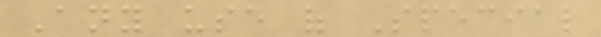Any use of Special
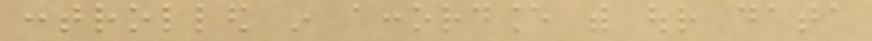controlled in accordance with our data
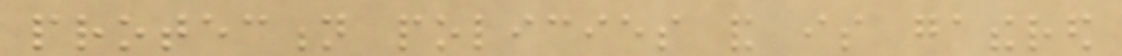protection policies and is gathered
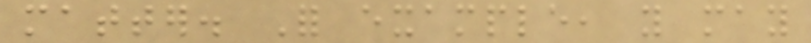matter. For example, you may
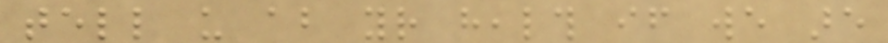tell us about your health if we are
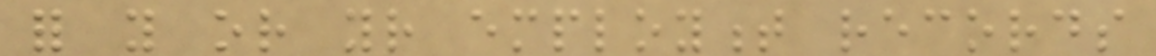for you or your employment records
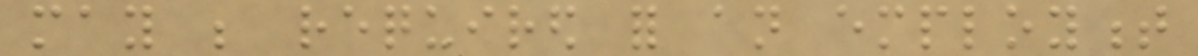may be required for an employment
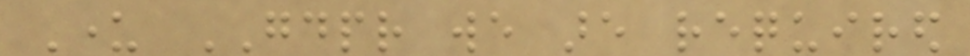Under GDPR we are required
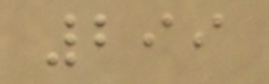299
